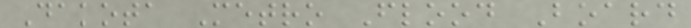Dakota Metro Flood Board
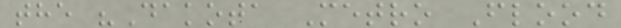the "Dakota Metro Flood
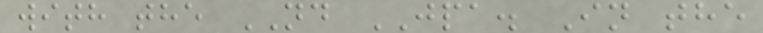with the ND JPA. In the
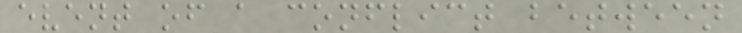event of a conflict between
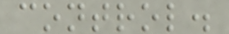control.
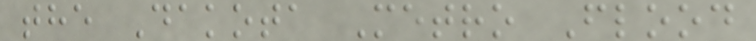the Dakota Metro Flood
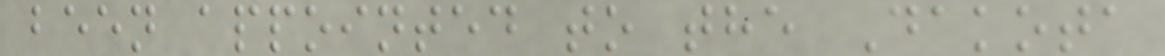been appointed to the Dakota
